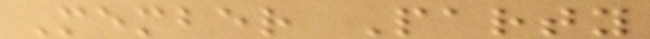Member Party
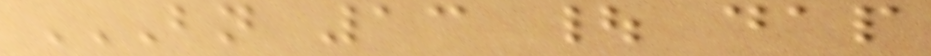BN 13 | DAP
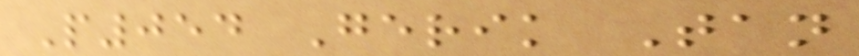P054 Gerik Tan
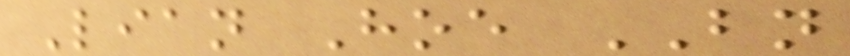Lian Hoe BN
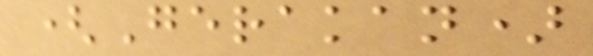(Gerakan)
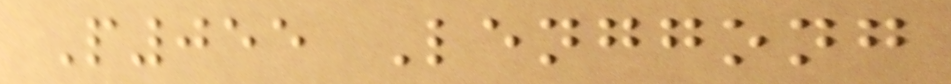P055 Lenggong
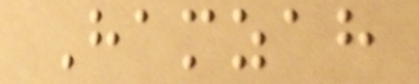Hamzah
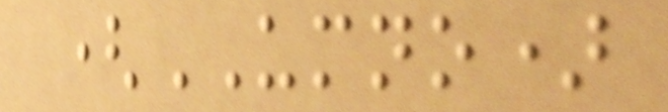(UMNO)
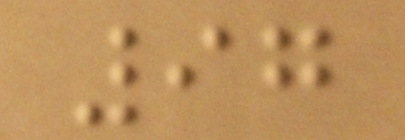97
